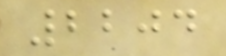2204
